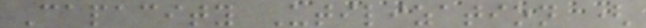Capacity Utilization (
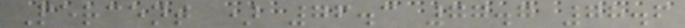Percent ) 76.3 77.7 78.6
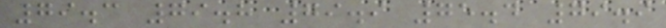79.3 79.8 79.9 75.4 79.9
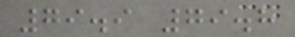79.9 79.8
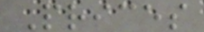Prices
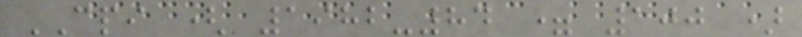CPI ( 1982-84 = 100 )
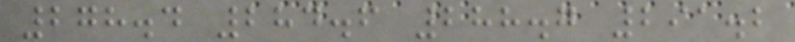278.4 284.6 288.7 291.2
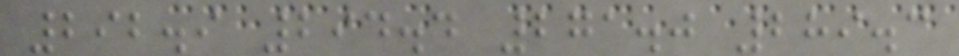292.9 294.4 271.0 289.3
